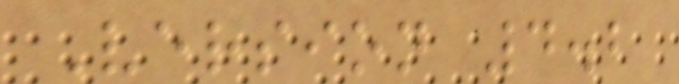Version 4.2
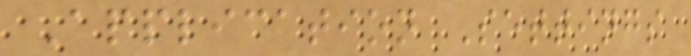Application Settings
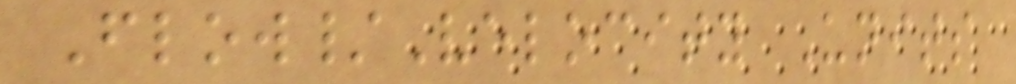Flow/Velocity Units
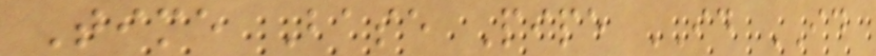Time Base Pipe ID ID
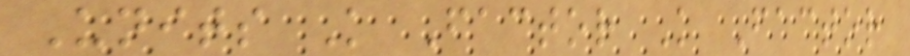Units K Factor K Factor
